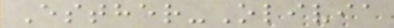Esther-Olivia
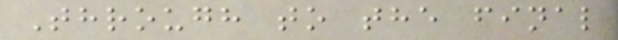Through to the final
